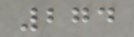274
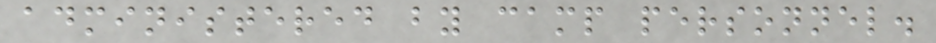administered by camp personnel.
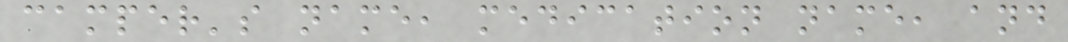camper's name, medication name, and
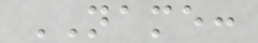NAME:
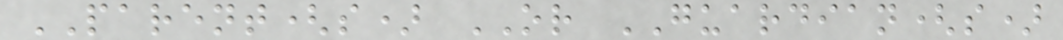PARENT(s) OR GUARDIAN(s)
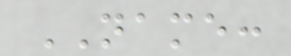NAME:
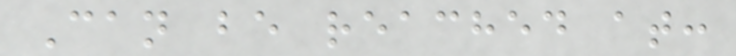Can be reached at:
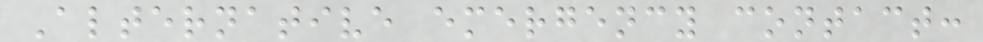Alternative emergency contact:
